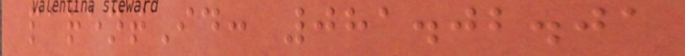parentId: 081.02.01
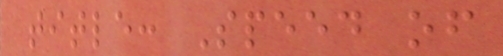title: Speed of
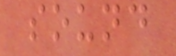sound
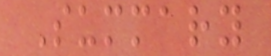Summary
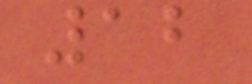12
